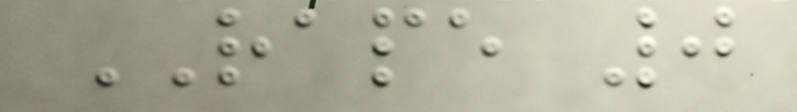RAPE 0
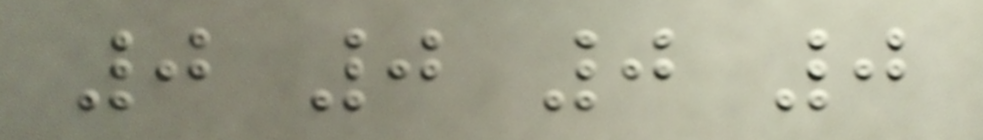0 0 0 0
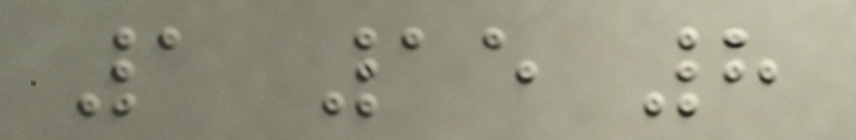1 15 8
